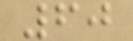60
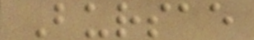Bursae
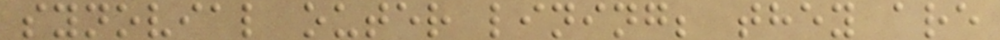synovial outer lining; they are
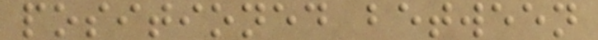positioned between
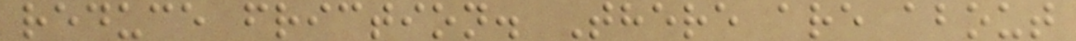reduce friction. There are about
